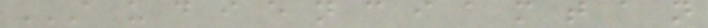A U D I E N C I A M T A N
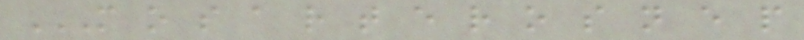M O S A R T E R O S N E P
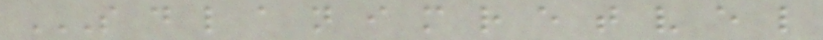S D L A N I M R E T V E L
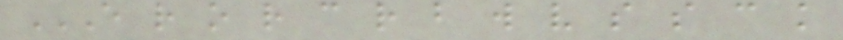E R O R C R B W V S S C K
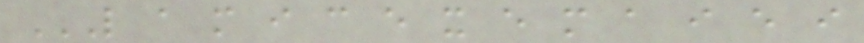L A M I C E X E M A I E I
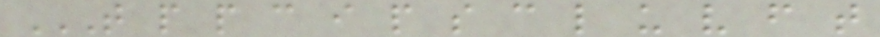T P P C I P S C L U V F T
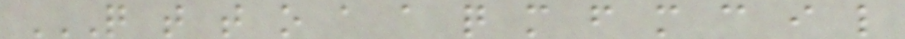Q T T O A A Q M F M C I L
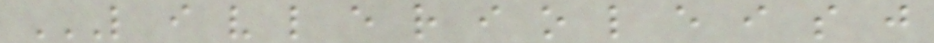L I V L E R I O L E I S J
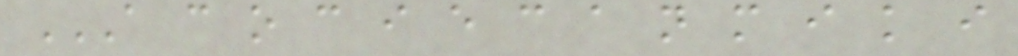A C O C I E C A N M I K I
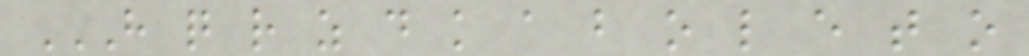H Q R Z D K A B O L E T O
